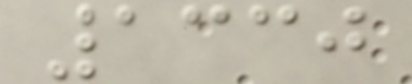1330
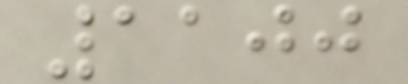1100
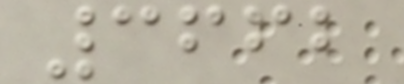3662
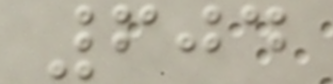604
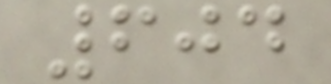604
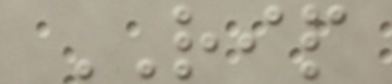RIP
